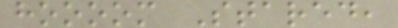hoooom Stared,
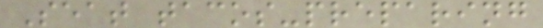Seat tacos-preparing
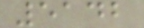5142
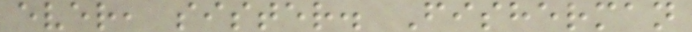ever, sister. Fisherman
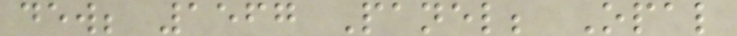dew; 1567 Panel; Opal
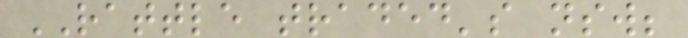RATTLE traded's nsw;
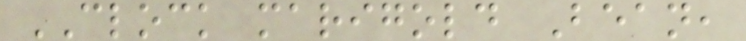CLOCK marigold Bean,
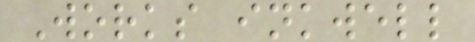Works inkwell
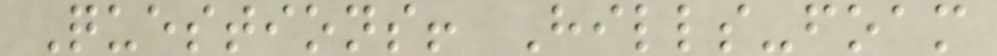Questions! Hills-foam
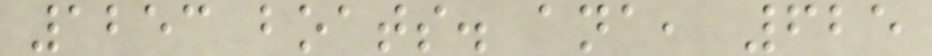1253 boats. ana, 625
